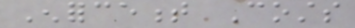Enforcement Costs
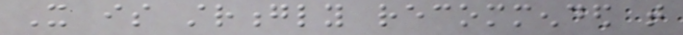It is strongly recommended that
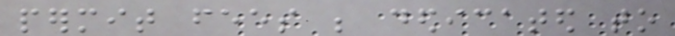permit fees be dedicated to
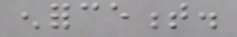enforcement.
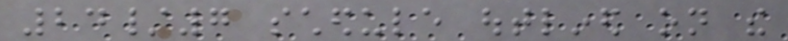24/7 schedule outlined on the
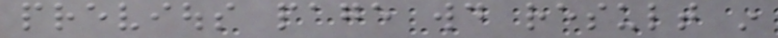previous page would result in
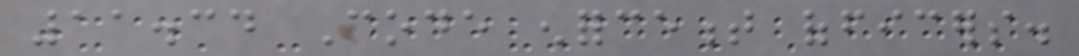11.34 Code enforcement officers.
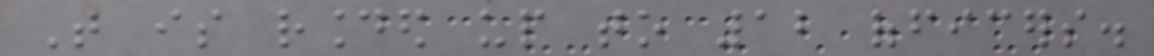That is rounded up to 12 officers.
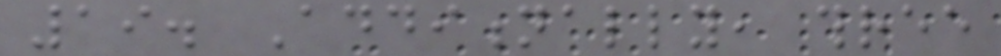19. Additionally, three
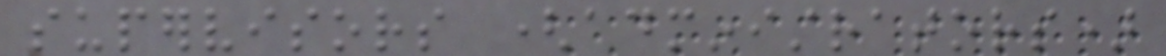supervisors (administrators)
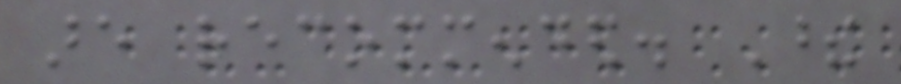are recommended. These
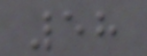58
